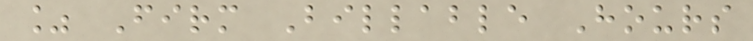% Firm Billable Hours
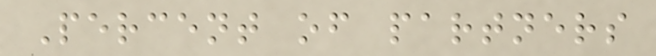Percent of partners
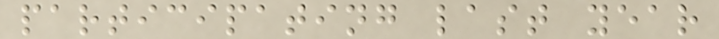participating last year
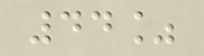44%
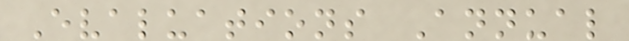Evaluations Annual
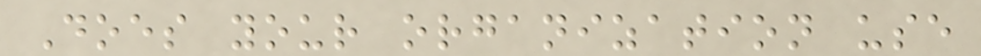Does your organization use
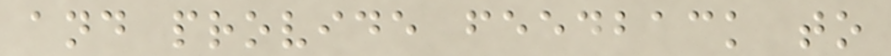and provide feedback to
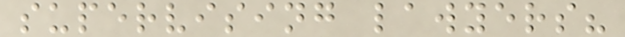supervising lawyers?
